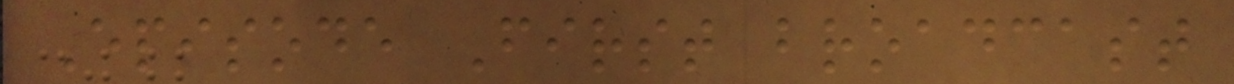Episode First broadcast
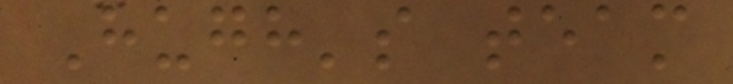Hugh's team
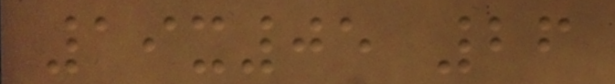19x05 26
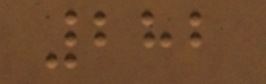282
